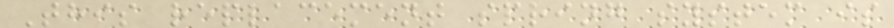This replacement spring system is
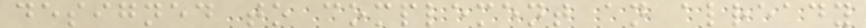designed to complement an already
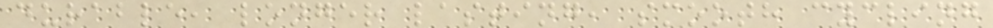durable, longer lasting, smooth cycling
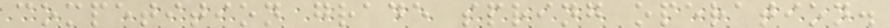competition grade spring operation.
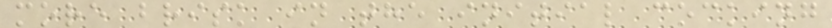more brisk in the initial cocking
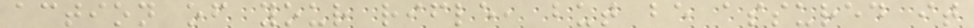action of your rifle, but be assured it
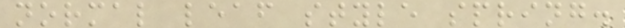normal leaf style spring.
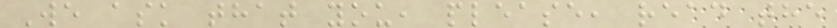We ask that you, please, read the
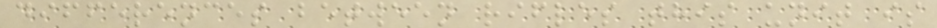differences between rifles this unit is
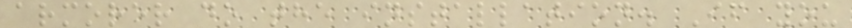armorer do the installation. If you
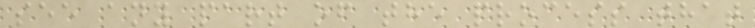see any part of the process that
